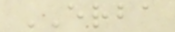ERBA
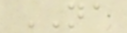NA
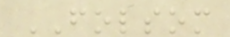FOLSOM
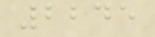2245
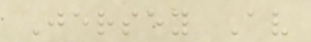Jersey Av
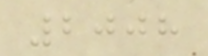2008
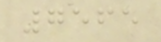7565
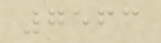7563
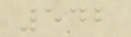542
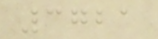3721
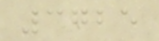3725
